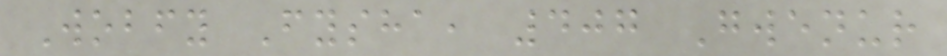Wobfy Fysha, 407 Gwenur
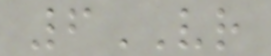6VR
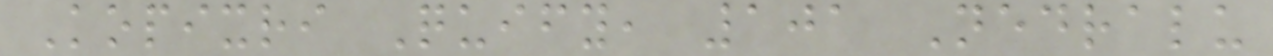Kopixri Quify, 101 Nedralu
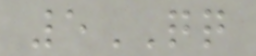5QQ
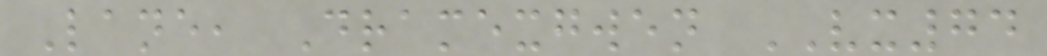Lane, Dramexgwen VX74
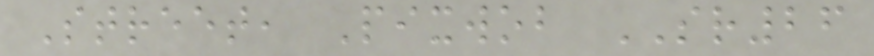Street, Pixwob SR26
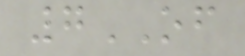7OF
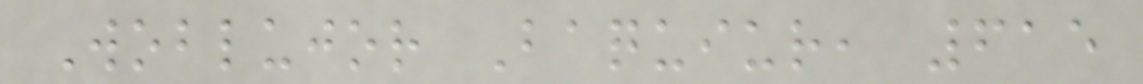Woblujor Baquiur, 615
